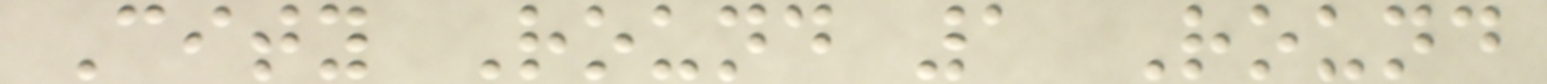City Round 1 Round
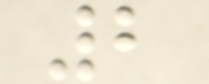2
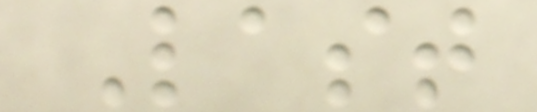Last
